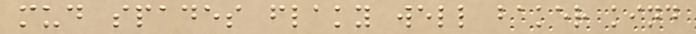mud spades flaky well baker kind
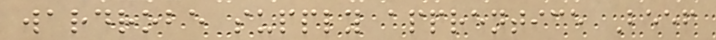wardrobe supply apprentice Beef
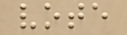vote
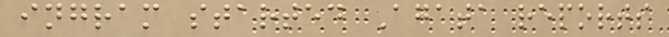ingram started Agata reports
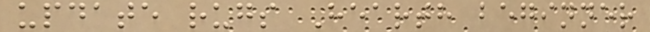update rugs Hearth beginner
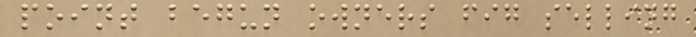point begun owners fig selling
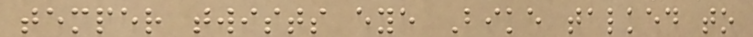temper twists eye Bike talked to
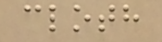cloth
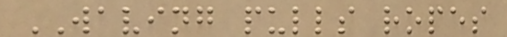WAVING pulls ropes
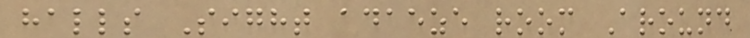halls Sight adaeze room Around
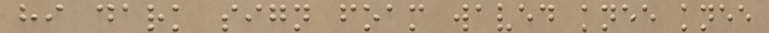hi dark sign foam waved knee knee
